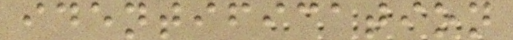identification
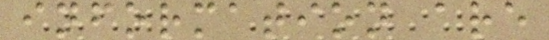information are
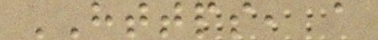HTTPS, a
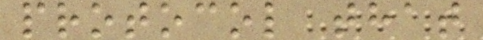protocol that
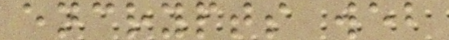encrypts web
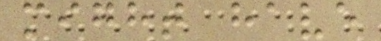might have
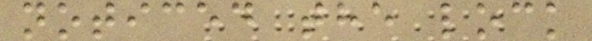noticed the lock
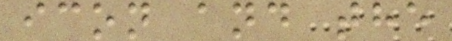icon and the
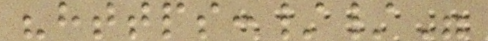"https://"
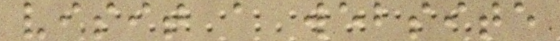visit a website
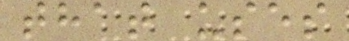that uses
